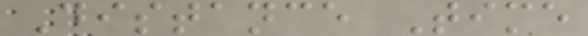Distance Time
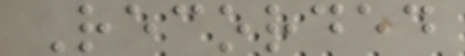Recorded
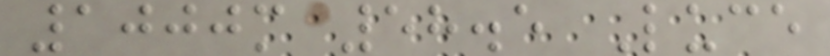1000m 58.5 Luce
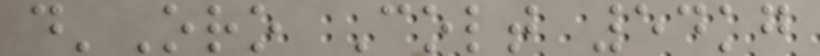d'Oro Colt 54kg
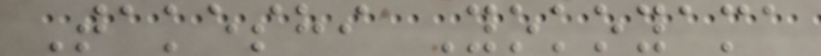Takeshi Yokoyama
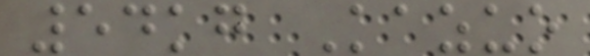54kg Kazuo
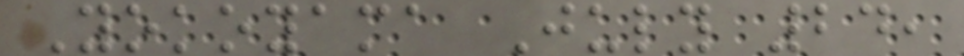Yokoyama July 24,
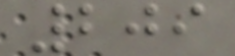209
